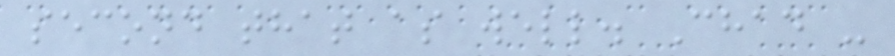second that as well. Chad -
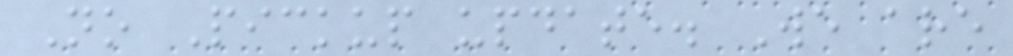No Pickup update. We are
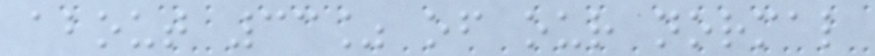about 33% of our normal
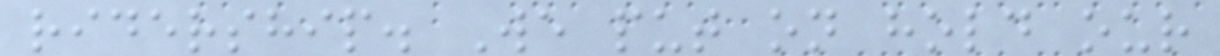ridership. We put on hold our
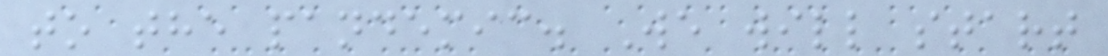to the pandemic. We will start
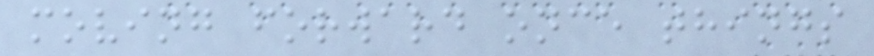moving forward once things
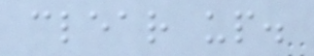clear up.
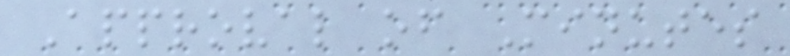Approval of Minutes
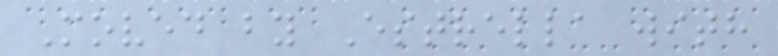Moved by Estrella with
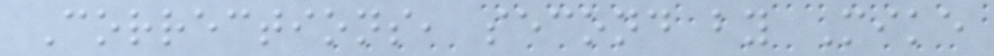Corrections, second by Mike
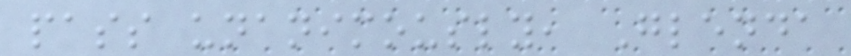pass unanimously, Glenda
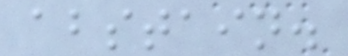abstain.
